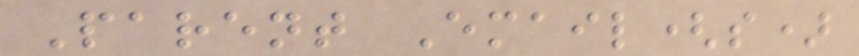Parent Email(s)
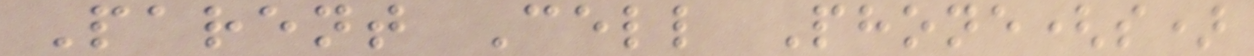Parent Cell Phone(s)
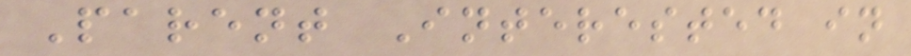Parent Interested in
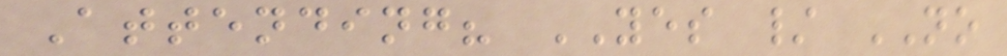Attending? YES / NO
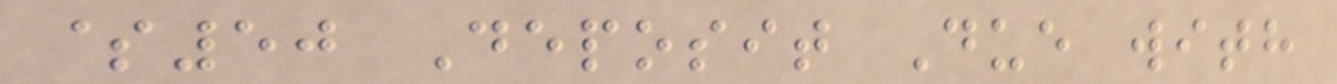$50 Deposit Due with
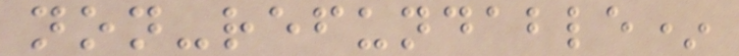non-refundable*
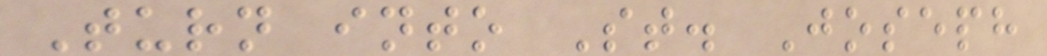Turn into St. Joseph
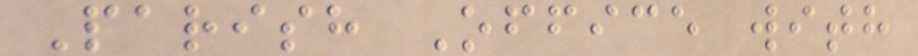Parish Office with
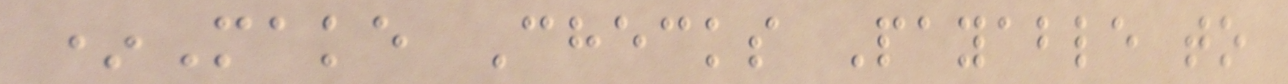*Make Checks Payable to
